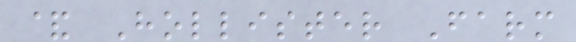& Hollister Farm
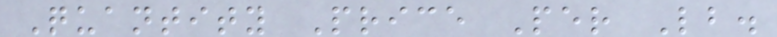Quantity Price Per Lb.
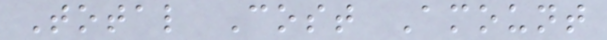Total Cost Amount
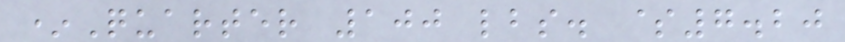*Quarter 100 lbs. $7.20
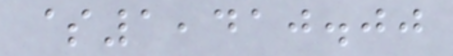$1,410.00
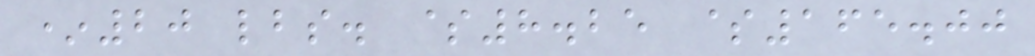*20 lbs. $8.25 $165.00
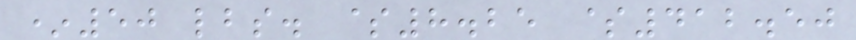*50 lbs. $8.25 $412.50
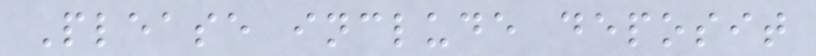Please include deposit
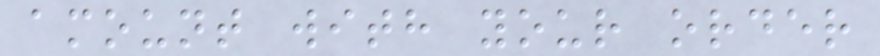amount with your order
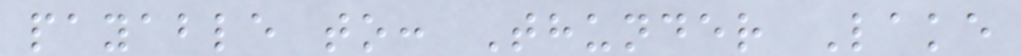payable to: Thunder Lake
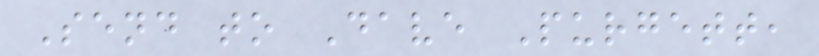Send to Dave Purgett,
